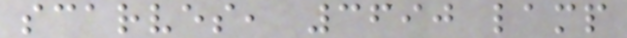scarves, 3690 lamp
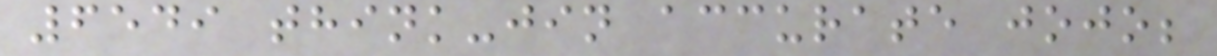6549 think-jin accurate jojo;
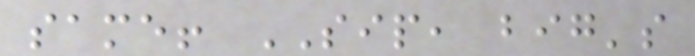same! SIP, big's
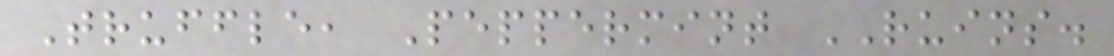Truffle, Peppermint RUINS.
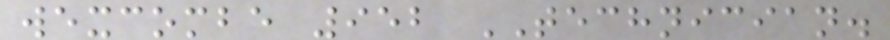wexcombe 952 TECHNICIAN.
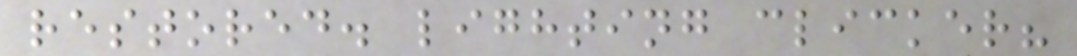restored. lighting clicker?
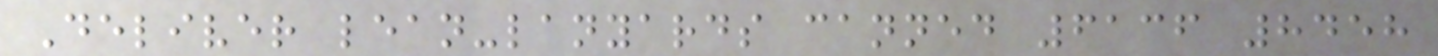Deliver lean-lanyards canned 6136 8458
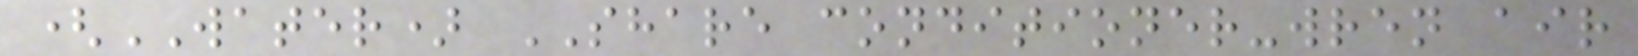(WATER) SHARE conditioner-wren air
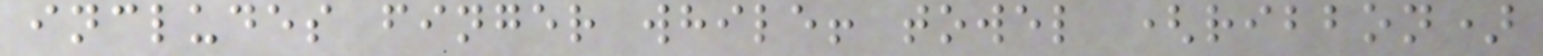includes finger while! towel (ribbon)
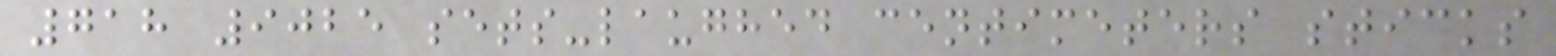718 9025 sets-laughed centimeters sticks
